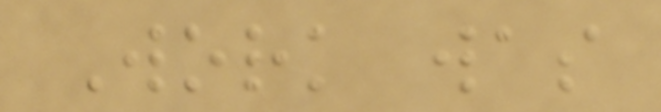Work was
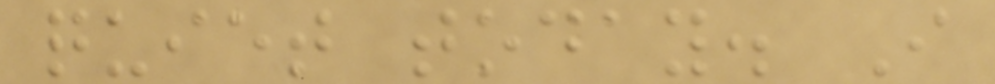quiet today. I
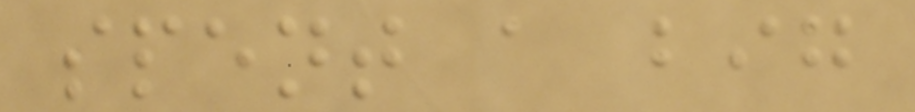spent a big
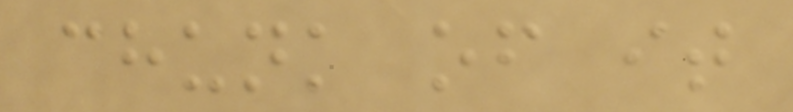chunk of it
